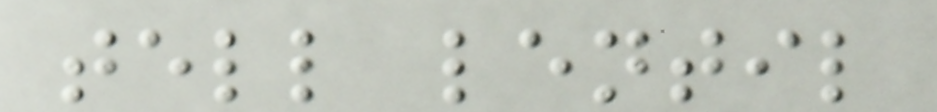tell lentil
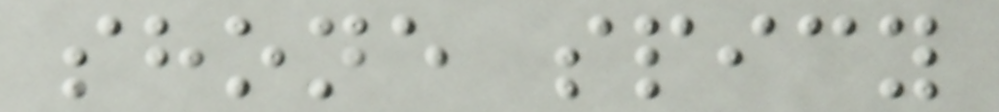shone spicy
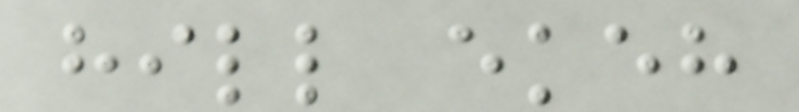hill ekeh
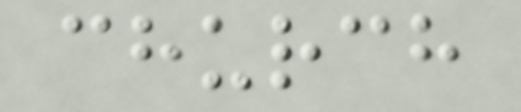church
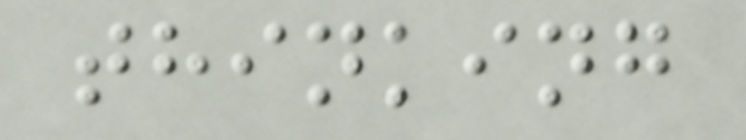thinking
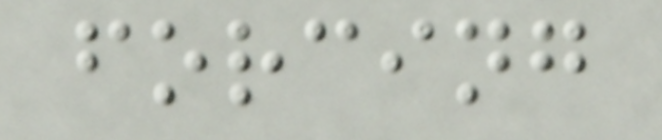forcing
